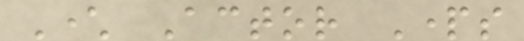Character Actor Parts
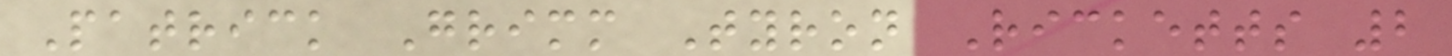Patrick Grimm Tyron Ricketts 2
